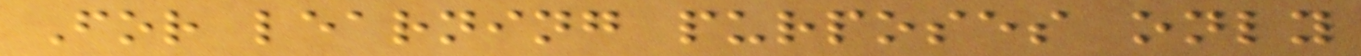For learning purposes only
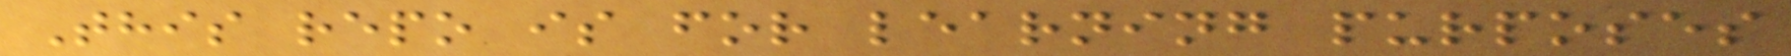This repo is for learning purposes
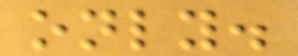only.
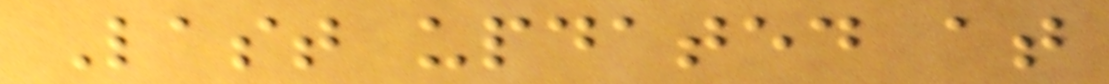Last updated at
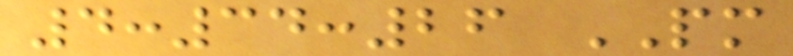4:34:26 PM
